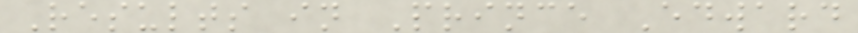Results in Prince Edward
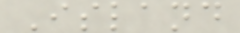Island
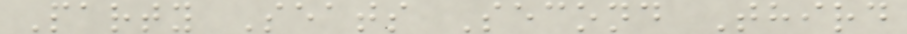Party Seats Second Third
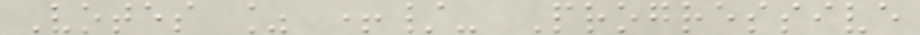Votes % +/- Progressive
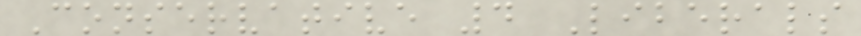Conservative 4 Liberals
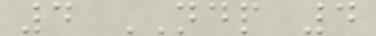4 NDP 4
